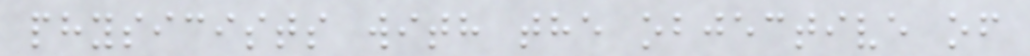physicists with the objective of
